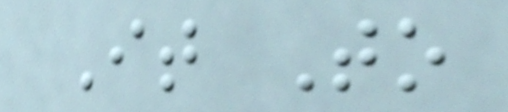It To
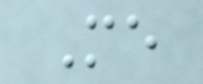Me
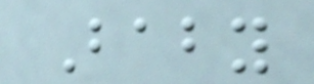Baby
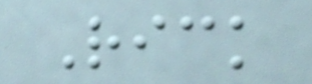Rick
